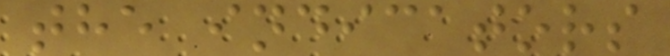the indicators
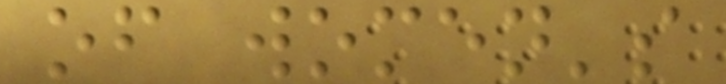of women's
